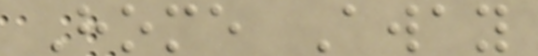Home Away
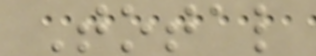Total
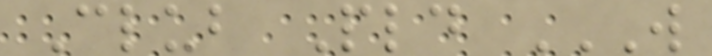Club Pld W
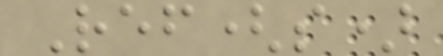Ref(s)
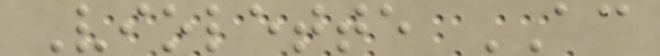Violette AC
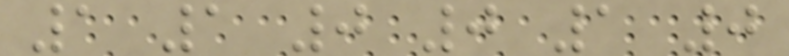1 1 0 0 1 0
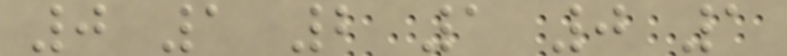0 1 2 1 0 1
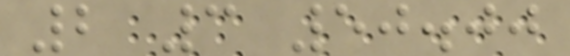2 3 50.00
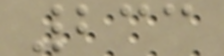233
